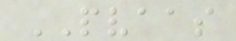PVAAS
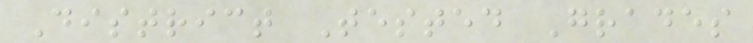District Tested Grades
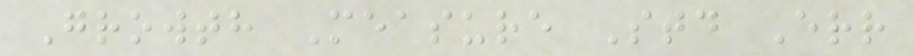Growth Measure Std Err
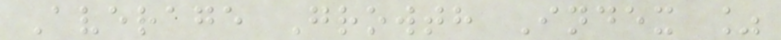Average Growth Index %
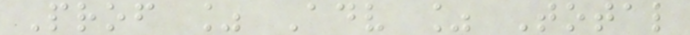Prof % Adv % Total
